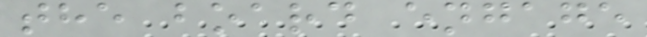the board engage
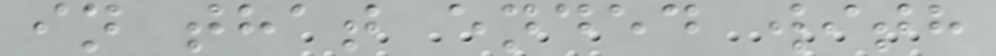in that ended with
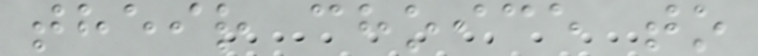their choice to
